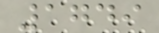1749
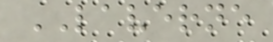LAVERNE
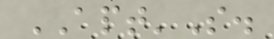APT'S.
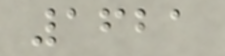1621
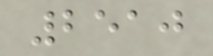2510
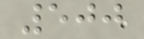500
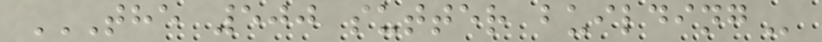THE 500 SUTTER BUILDING
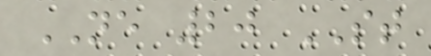NE 20 ST
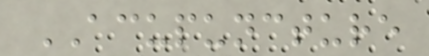ACUPUNCTURE
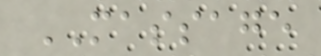MASSAGE
